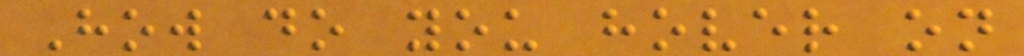How do you hover on
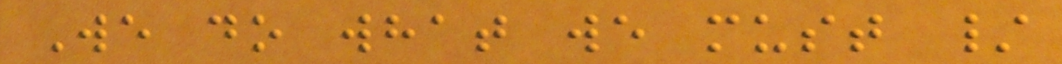We do what we must /
